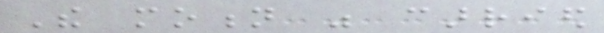The motion was carried
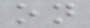on
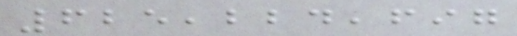625,224,697
